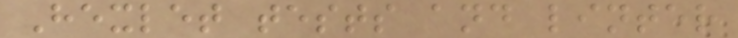Hexlet tests and linter
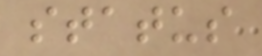status
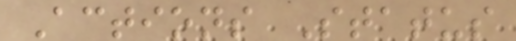Actions Status
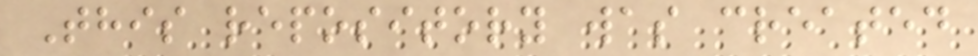This repository was created
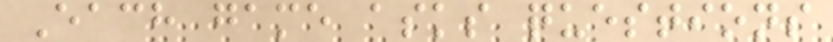Each game asks questions
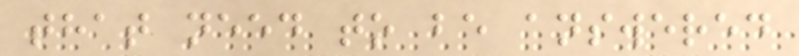that need to be answered
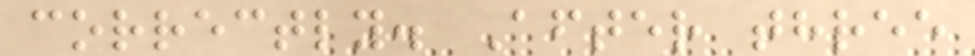correctly. After three
